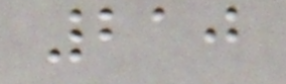210
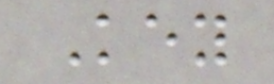Key
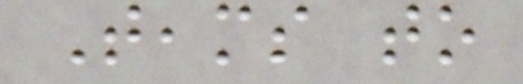Teams to
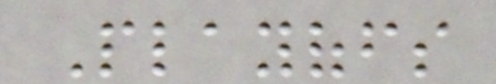Playoffs
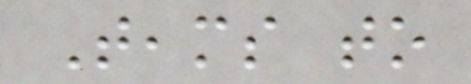Teams to
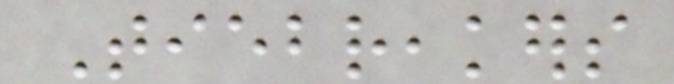Tiebreakers
